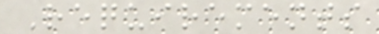Requirements
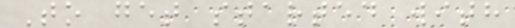To get started with
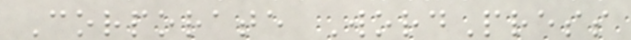Corporate WordPress
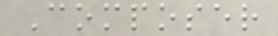Composer
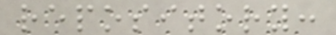repository:
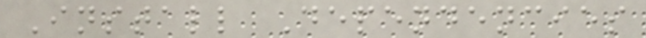Install Dependencies
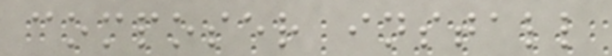composer install
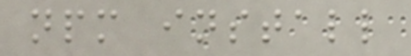npm install
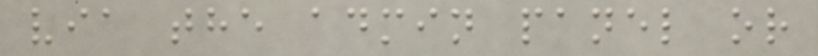via the admin panel or
